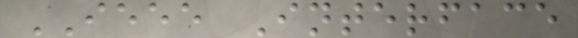IEEE Interface
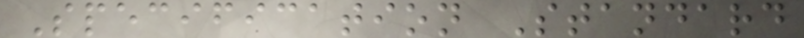Specification Standard
